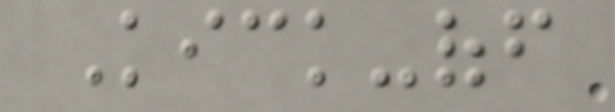Kick-off
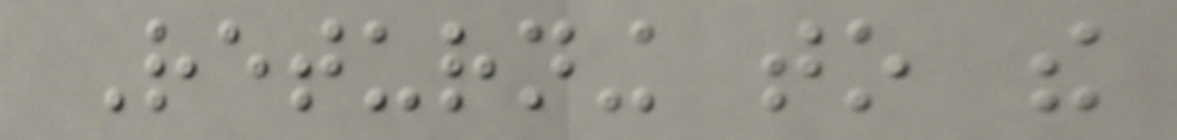Returning to the
